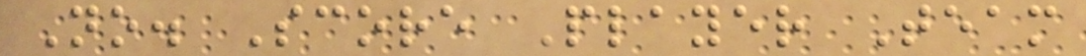No. Score Player Team
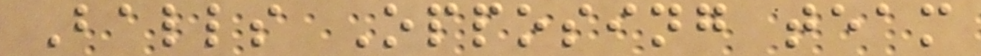Balls Opposing team
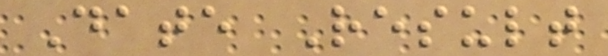Date Result
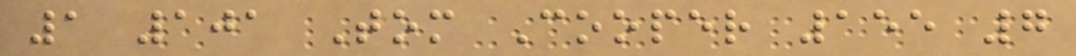1 101 Tom Cooper 155 7
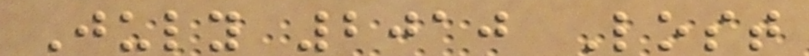July 2010 Lost
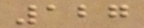127
